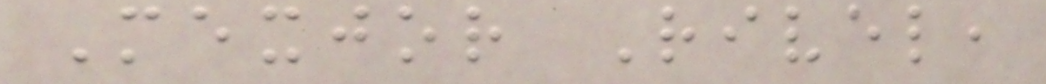Mexjor Rivel,
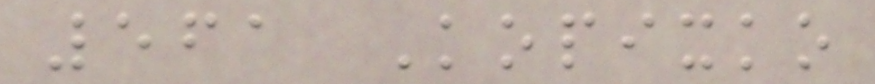561 Kopixko
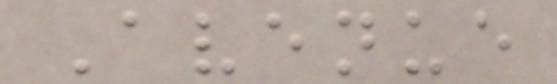Avenue
